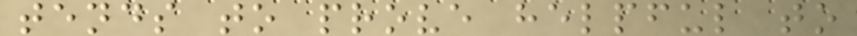tends to prove helpful to
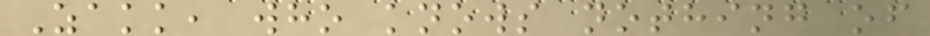Zakk, who knows nothing of
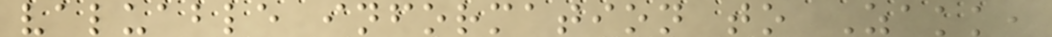valuable information to Zakk,
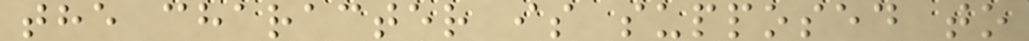the character is supposed to
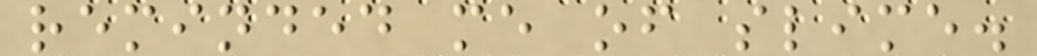reminded me of slime.
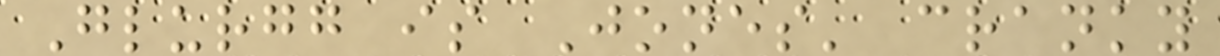Glurgg is Jones' cranky
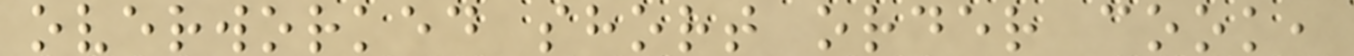overworked short order cook,
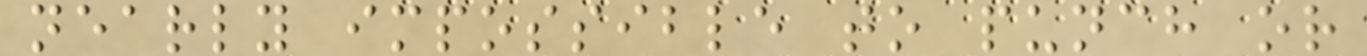nearly impossible to punch or
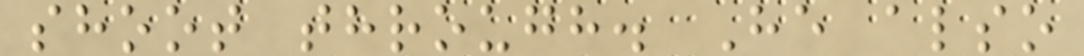shoot through. He also
